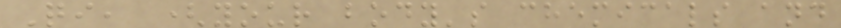Qi, (your body's chemicals and
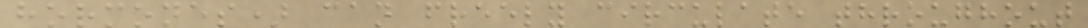hormones) can freely circulate throughout
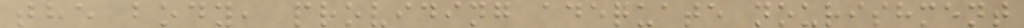the body, providing adequate nourishment
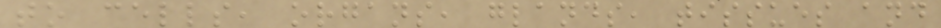to cells, organs, glands, tissues and
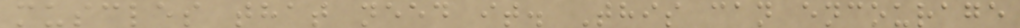muscles that need it. This can encourage
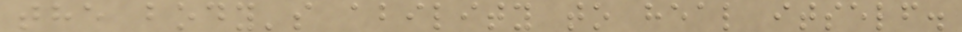the body's ability to heal itself.
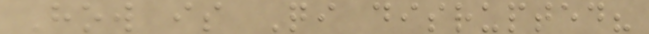How is Qi disrupted?
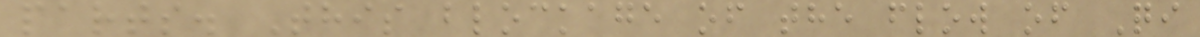parts. This blockage of the flow of Qi
